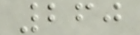260
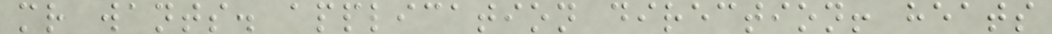mr wants. application direction! heats
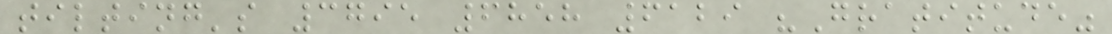tilting's 3795 6858 6129 "Gratitude"
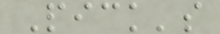Pick's
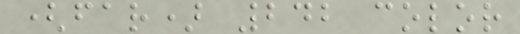(far) 242 color
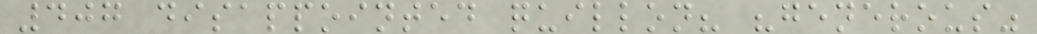407 disappointed quillon? "generous"
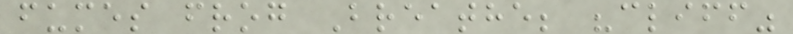fumes frog Breathe; "cliff"
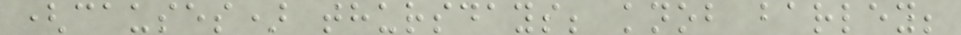(causes) thursdays; knob barley;
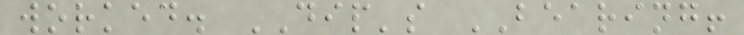worked. DIP's BEARING!
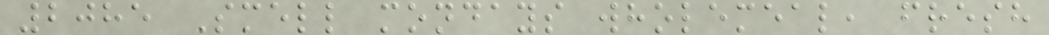2085 Smell mondays wholemeal, fresh
